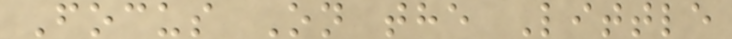Focus On the Little
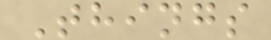Things
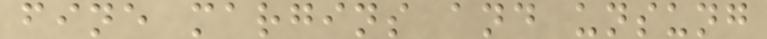fine margins and unsung
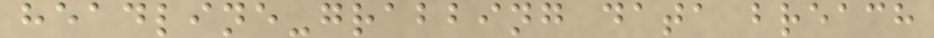headline-grabbing data breach
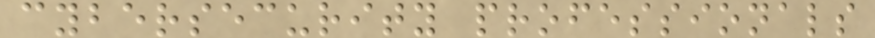cybersecurity professionals
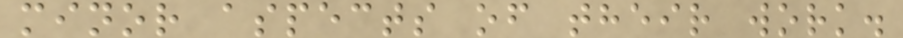minor aspects of their work.
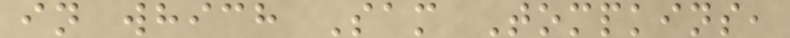in which Sam Tompkins,
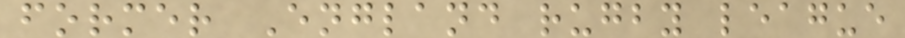former England rugby league
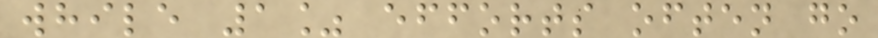while 1% efforts often go
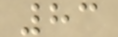83
